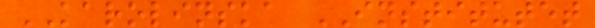KAROLINSKA INSTITUTET
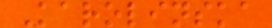Karolinska
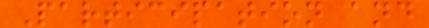Participation and
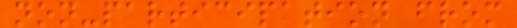non-participation from
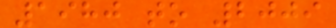1980 to 2009
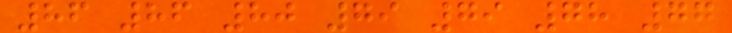86 86 80 79 79 78 77
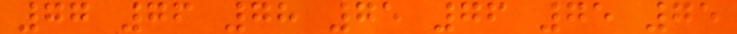77 76 78 75 76 75 75
